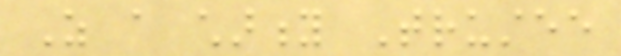As a charity Trustee
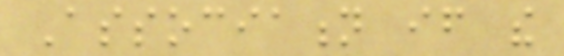Association if the
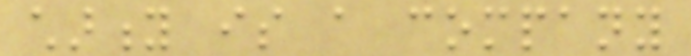charity is a company
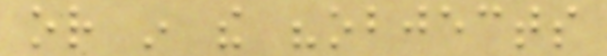or in the "objects
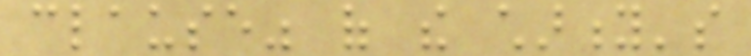clause" of the charity's
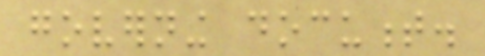governing document.
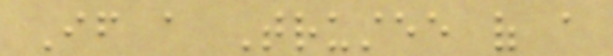If a Trustee of a
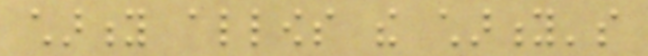charity allows the charity's
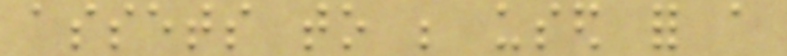assets to be used for a
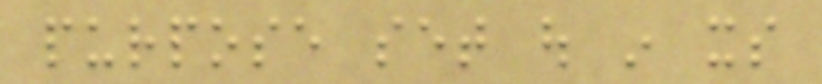purpose set out in its
